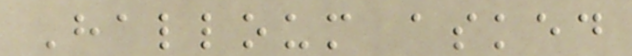Halloum asked
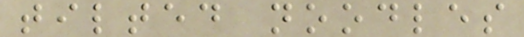tilted noodles
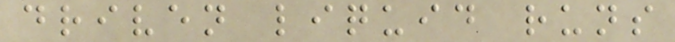driven liquid runs
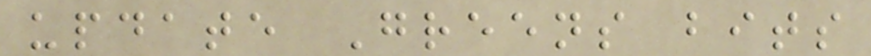update Greens bits
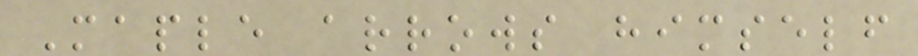Maple arrows himself
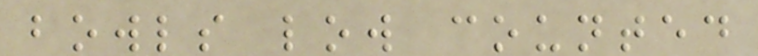bowls low counted
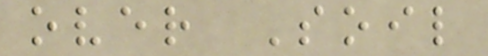over Soil
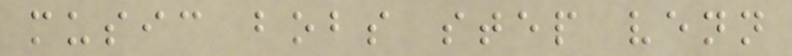music bobs step venn
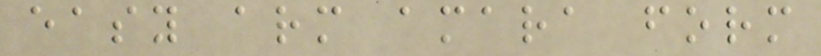easy arm amara form
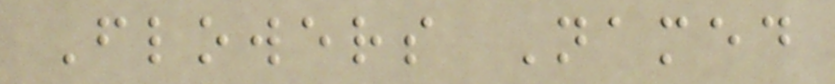Flowers Named
